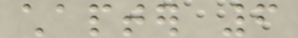chapter 6
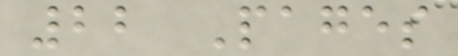22 Pages
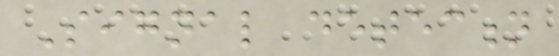Signal detection
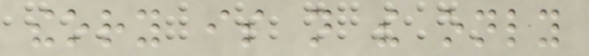theory is not the only
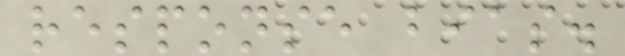response bias.
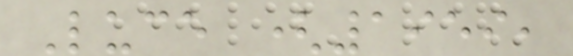Luce (1959,
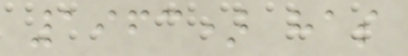1963) has
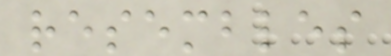resembles
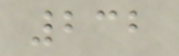232
